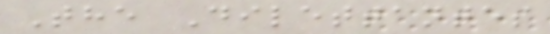The Dilettantes
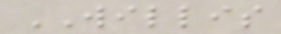WILLIS
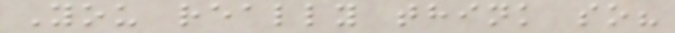You really think so?
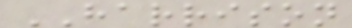HARRISON
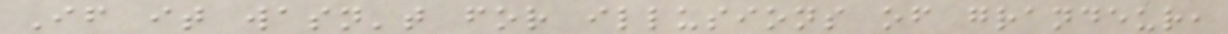If it wasn't for illusions of grandeur,
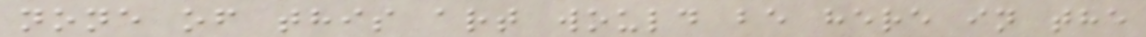none of this art would be here in the
